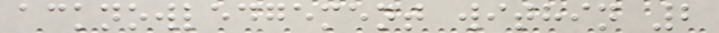acknowledgement within 2
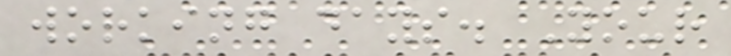working days. Your
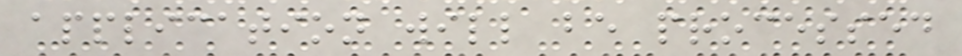application will be processed
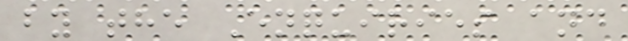by the Enquiries and
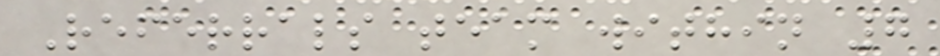Referrals team within 7
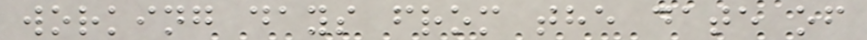working days from the date of
